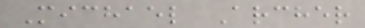Michael Archer
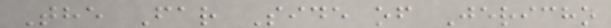The Far Side of Jericho
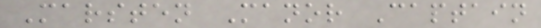Marsten Manor Captain
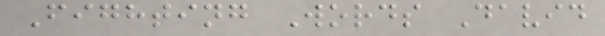Fighting Words David
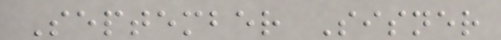September Sisner
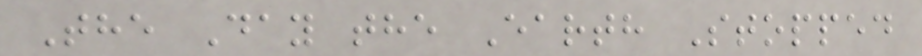The Day the Earth Stopped
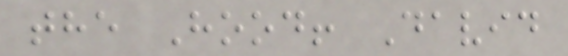the Hood! David
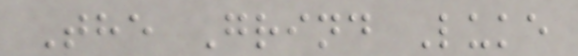The Grind Luke
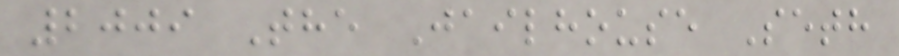2009 The Jailhouse Seth
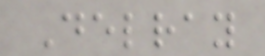Delray
